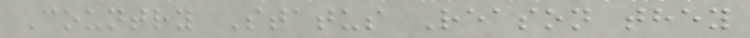Country Status Reason they
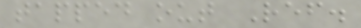tapped out Ref.
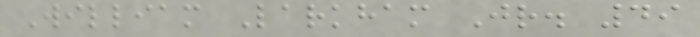William Larkham Jr. 49
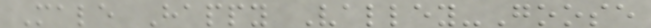Male Happy Valley-Goose
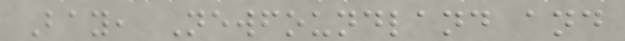Bay, Newfoundland and
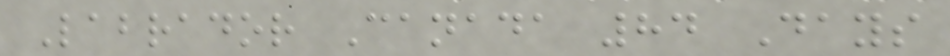Labrador Canada 84 Days
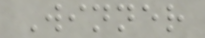Winner
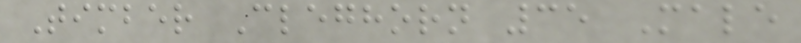Timber Cleghorn 35 Male
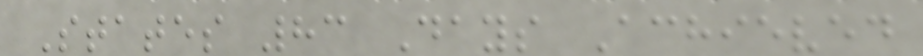States 83 Days Achieved
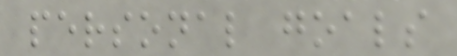personal goals
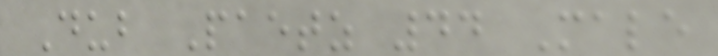Dub Paetz 44 Male
